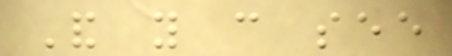And you can see
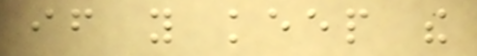if you keep the
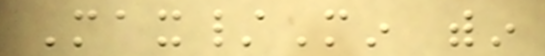Max/Min within
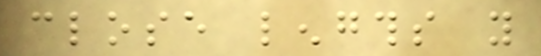close lengths you
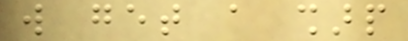will get a sharp
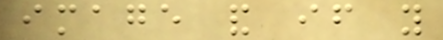image and if you
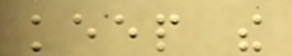keep the
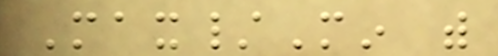Max/Min with
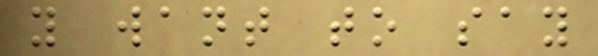you want to say
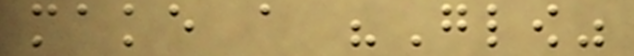make a "Glow"
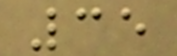35
